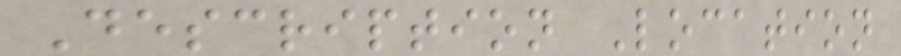Description Location
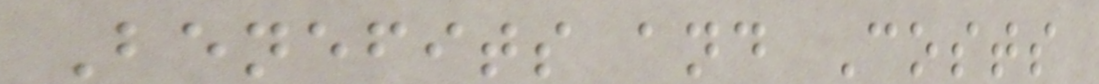Benefits and Costs
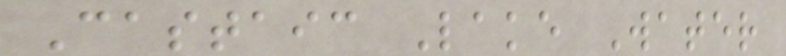Castaic Lake Water
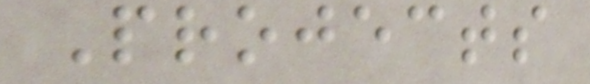Projects
